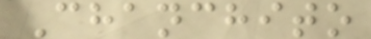Chanchito
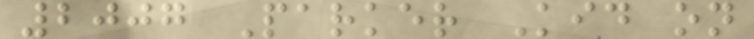2007 Parker Kid on
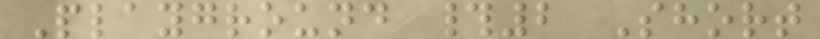Playground #2 Short
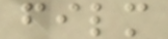film
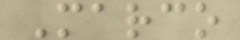Marco
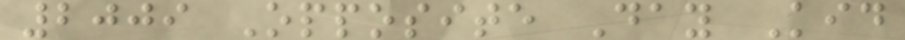2009 Opposite Day Kid
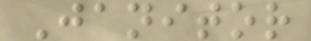Janitor
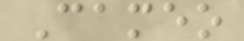Cameo
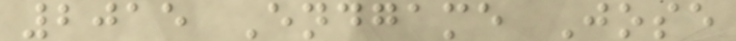2015 Endgame Jose
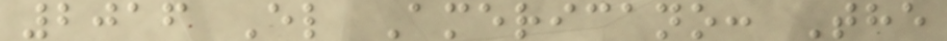2016 El Americano: The
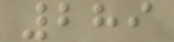289
